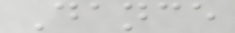Dance
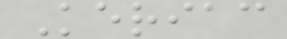Keriac
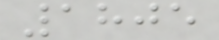1805
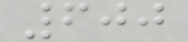600
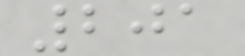201
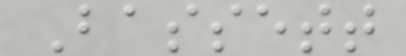Bassett
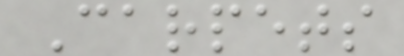Carpets
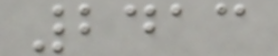2413
